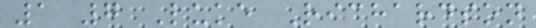1 7 Luke Richardson
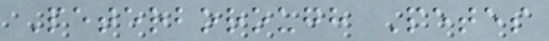Peterborough Petes
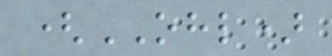(OHL)
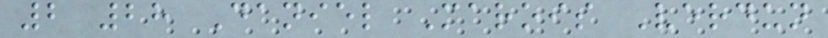2 28 Daniel Marois Verdun
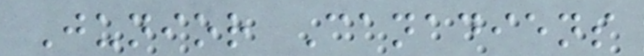Junior Canadiens
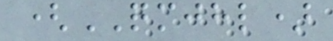(QMJHL)
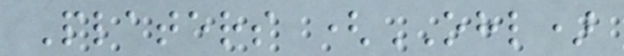Platers (OHL)
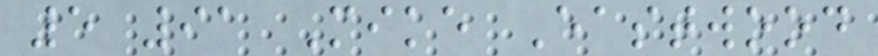5 91 Mike Eastwood
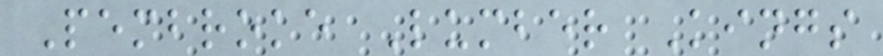Pembroke Lumber Kings
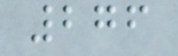276
